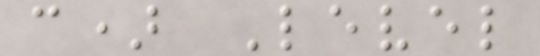c) Level
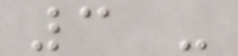3 -
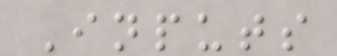Inputs
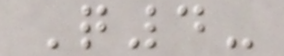Q4-
